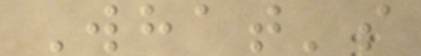What's
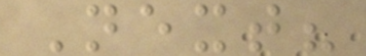Next?
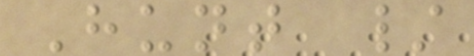Hunt /
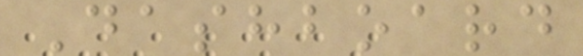Dashboard
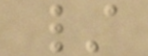/
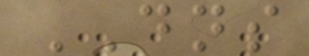DNS
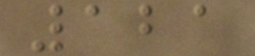121
